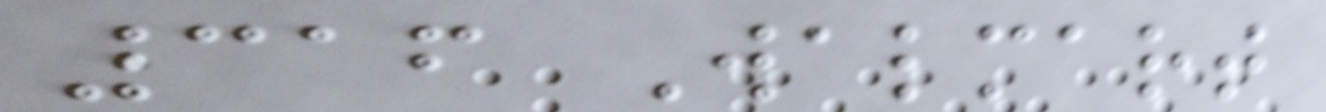316 Walmart
